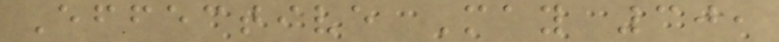Effective May 30,
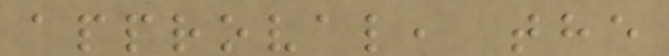approval, the
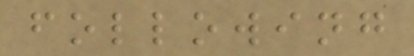following
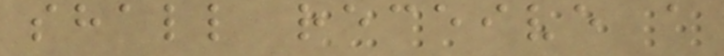shall receive a
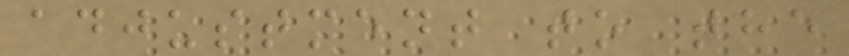adjustment to the
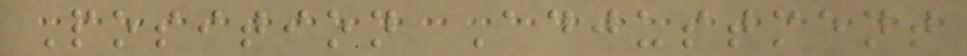Position Adjustment
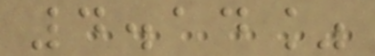4.14%
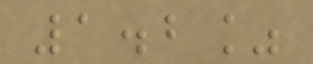1.2%
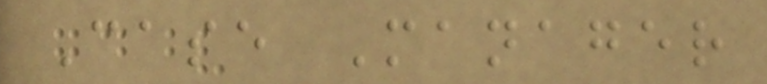Case Manager
